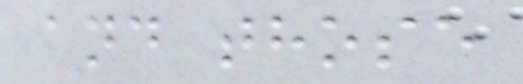and those
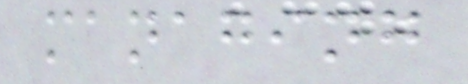managing
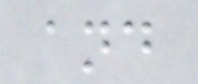and
